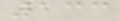133
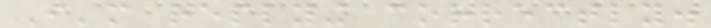I'm replying correctly.
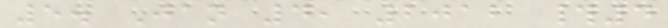5. Jan 4, 2012 #4
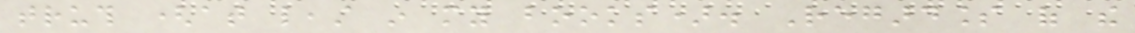truth (at least in my books). Regardless of the
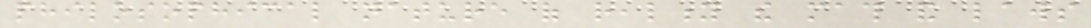philosophical nature of reality the math and laws
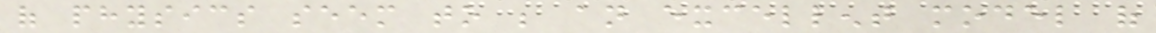of physics seem to be an excellent model of
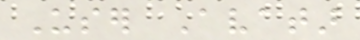User Avatar
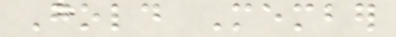Gold Member
